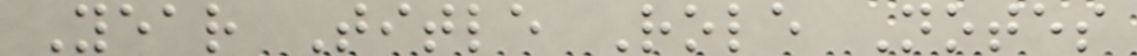Year Title Role Notes
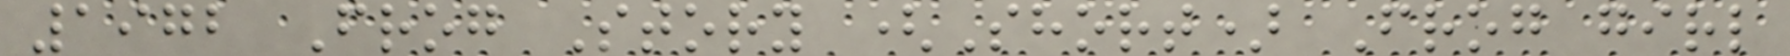1972 Frog Story (Short) Frog girl
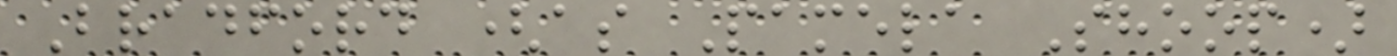Bradford (as Pamela Shoop)
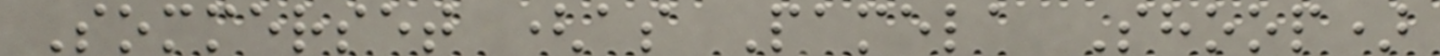Sommerset (as Pamela Shoop)
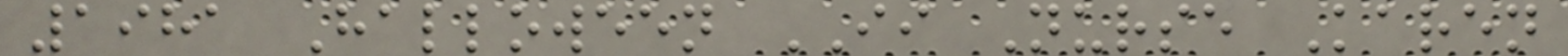1981 Halloween II Nurse Karen
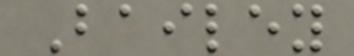Bailey
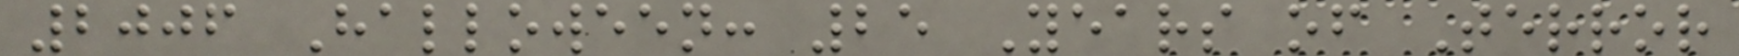2006 Halloween: 25 Years of Terror
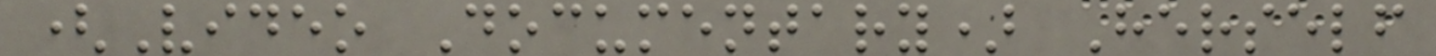(Video Documentary) Herself
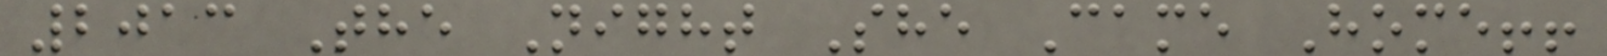2013 The Night She Came Home!!
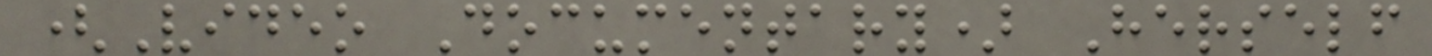(Video Documentary) Herself
